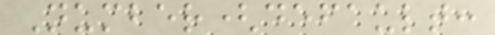Number(default:
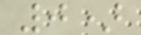0)
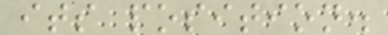its position.
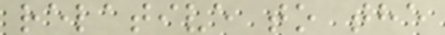relative to the
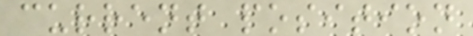current position
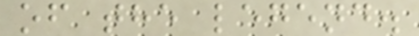of the legend.
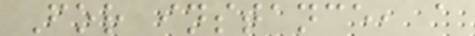For instance, a
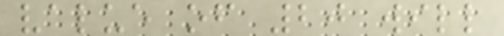value of 20 will
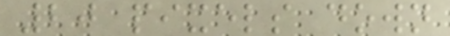20 pixels down
